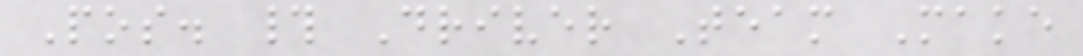Pos. # Driver Team Make
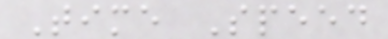Time Speed
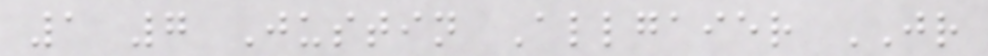1 7 Justin Allgaier JR
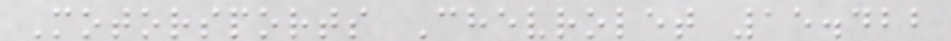Motorsports Chevrolet 15.422
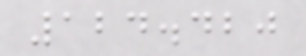124.420
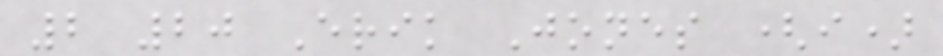2 20 Erik Jones (i)
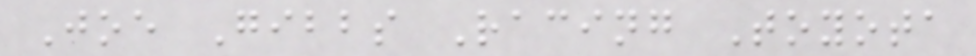Joe Gibbs Racing Toyota
